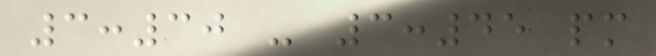3:30 - 3:45 pm
